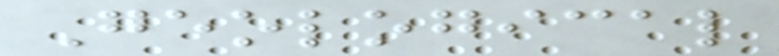Geological
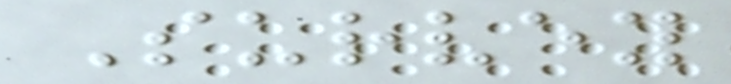Survey
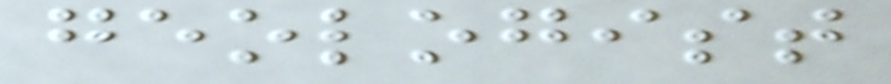geologist
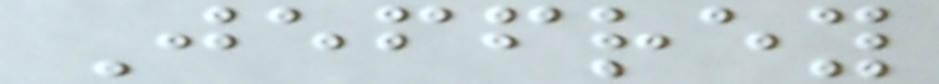Jeffrey
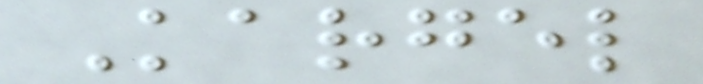Kargel
